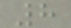8
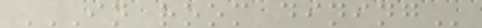IN ROOM DINING
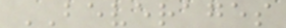BEVERAGES
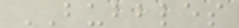BUBBLES
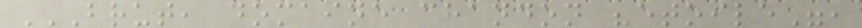BRUT, DOMAINE CHANDON "ETOILE",
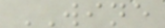WINE
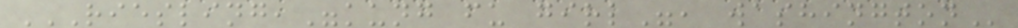RIESLING,"KUNG FU GIRL", WASHINGTON
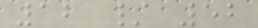12 / 52
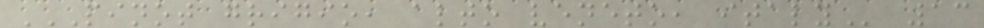PINOT GRIGIO, ALTO VENETO, ITALY 13
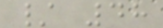/ 48
